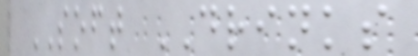SOFT DRINKS
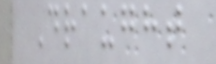Draught
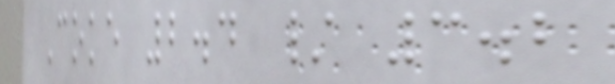Coke 2.4 / 3.2
